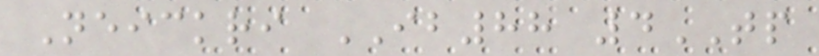Neickri IB88 4TP
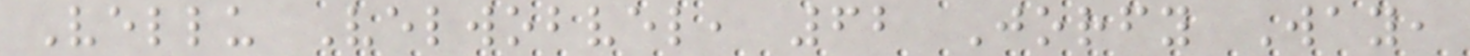Vellu Velwobvel, 62 Jorfy Way,
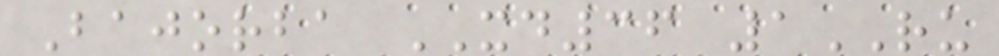Bajorba XD36 1RU
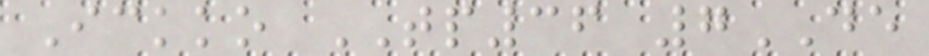Ickko TP36 7DE
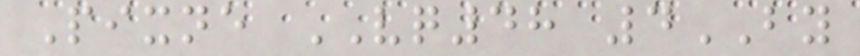Pixne VQ48 4BY
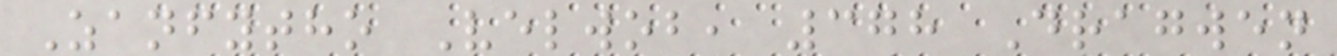Zanfytho Velwob, 378 Dragwen
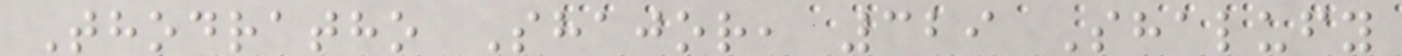Thodratho Shajor, 329 Shalufy
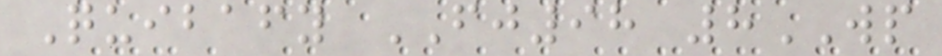Quibafy FJ98 8WP
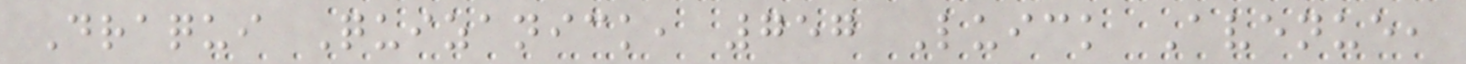Draqui Quizanick, 757 Luick Avenue,
